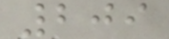209
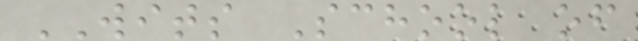WITS School of
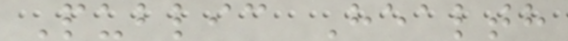Public Health
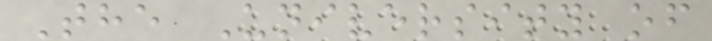The University of
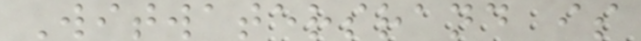Witwatersrand is
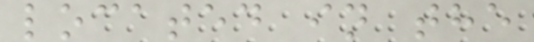located in the
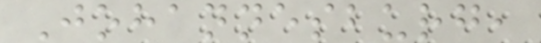Johannesburg,
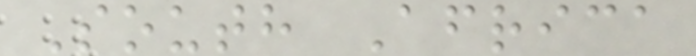South Africa
